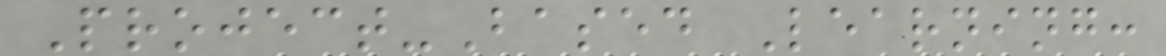Project-Based Learning:
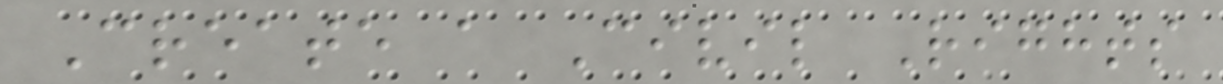Create a Civil Rights
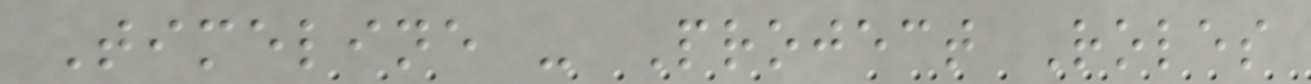Timeline - Project Roles
